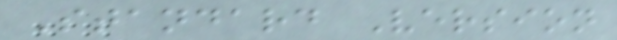Standard Version
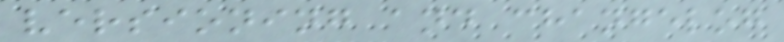versioning and changelog
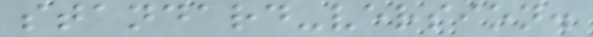standard-version.
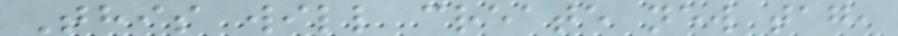This will create new tag,
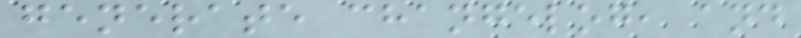generate changelog, and
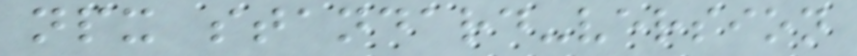npx standard-version
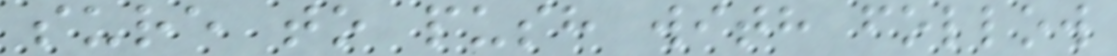sure to push with follow
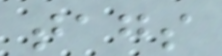tags
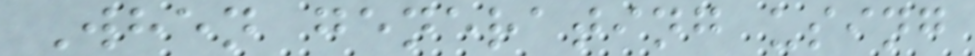When generating using
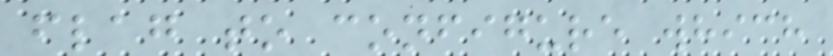flag to configure which
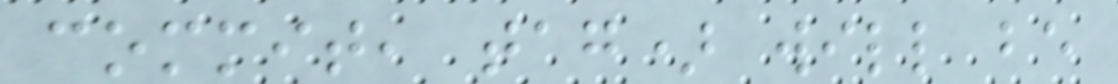commit, tag) will be
